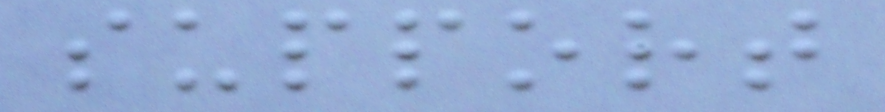support
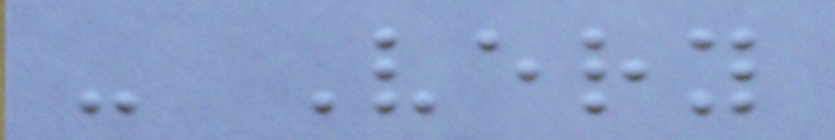- Very
